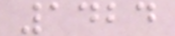1424
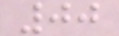00
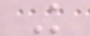K
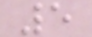5
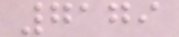7179
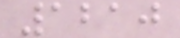1210
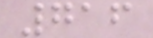716
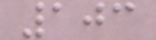103
